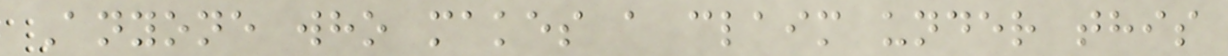Anyone who makes a claim under this
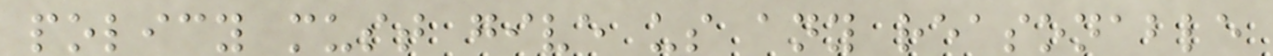policy must give us any reasonable
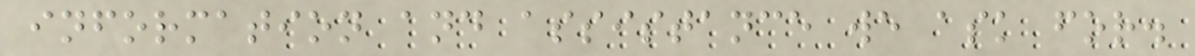information and assistance we ask for.
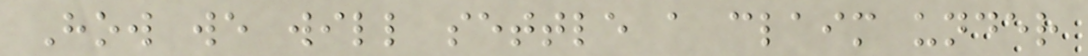How we will settle a claim under
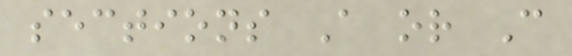sections A or C
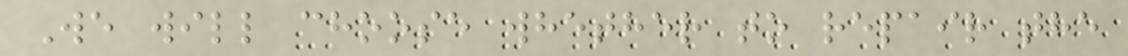We will choose whether to repair the
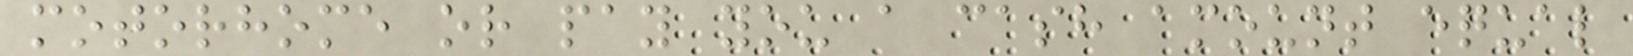motorhome or pay you a cash amount equal
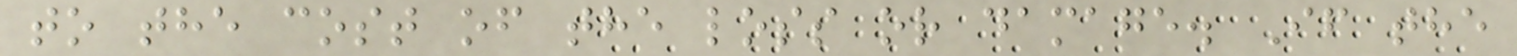to the cost of the loss or damage. If the
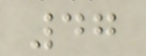47
